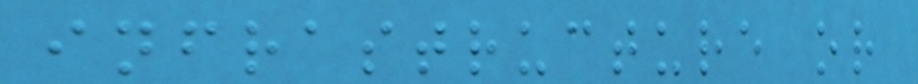infrastructure or
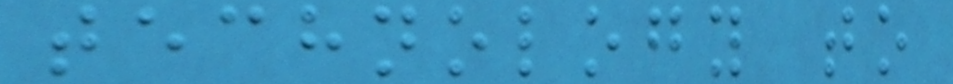technology to
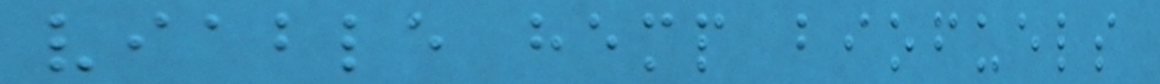viable hemp biofuels
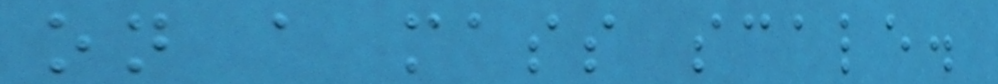on a mass scale.
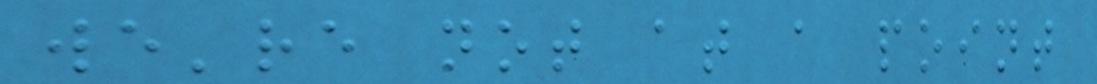we're not at a point
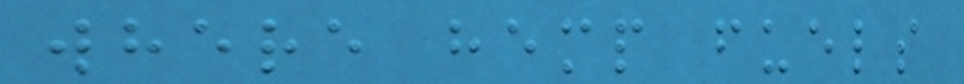where hemp fuels
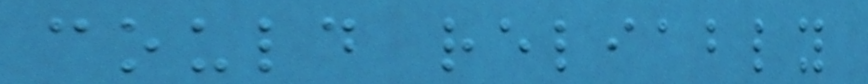could reliably
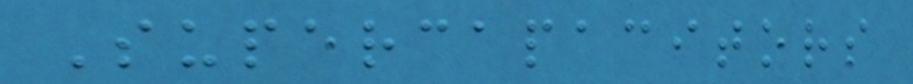Supercapacitors
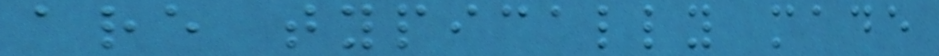are typically made
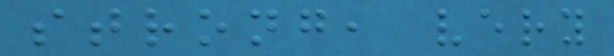strong, very
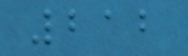212
